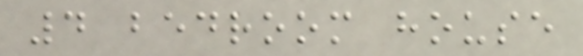4 bedroom house
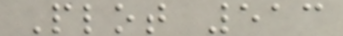Plot 513
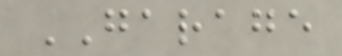GARAGE
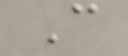C
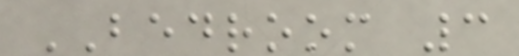BEDROOM 3
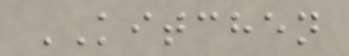KITCHEN
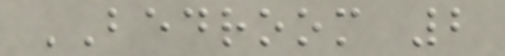BEDROOM 2
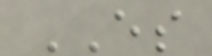ES
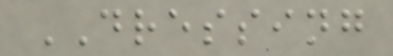DRESSING
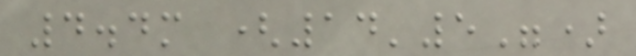4.4m (14'5")
